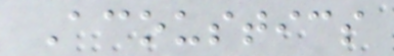Acoustics
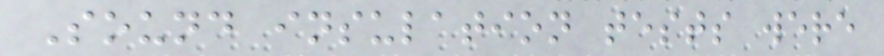Sound insulation tests were
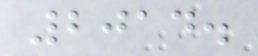2014.
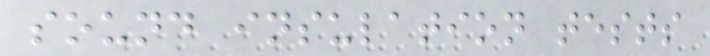sound insulation tests
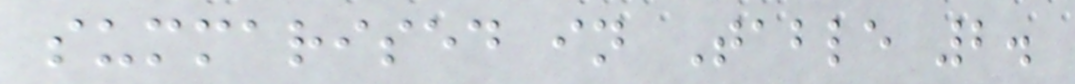summarised in Table 2.
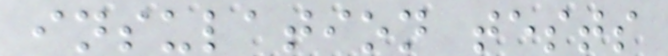insulation tests
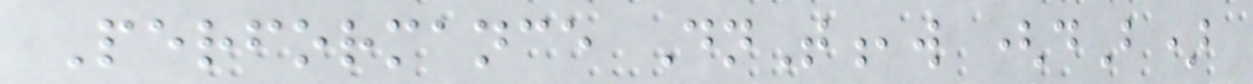Performance DnT,w (dB)
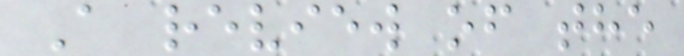A review of the
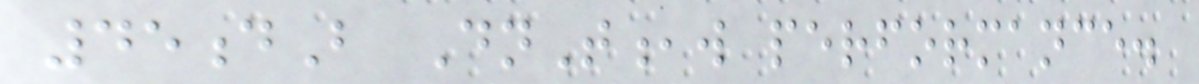45dB DnT,w performance.
